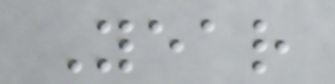Year
